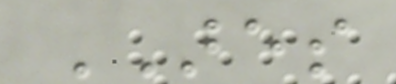ARES
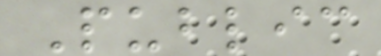Public
